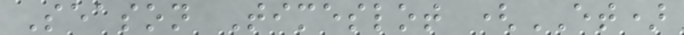Season Timeslot (ET)
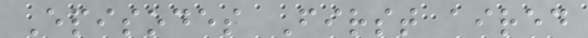Episodes First aired
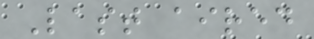Last aired
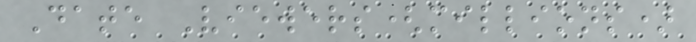Date Viewers(millions)
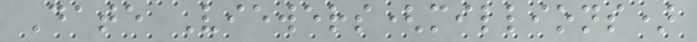Date Viewers(millions)
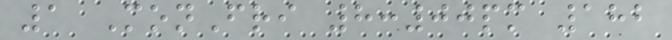1 MonFri 8:00pm 182
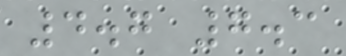4.7 7.3
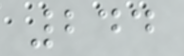244
